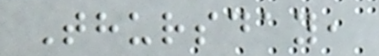Thursday,
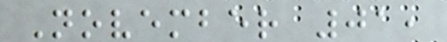November 01,
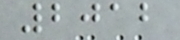2012
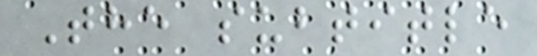The subtitle
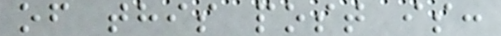of this post is:
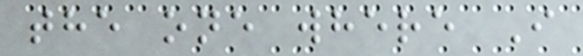the one where I
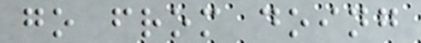go from doing
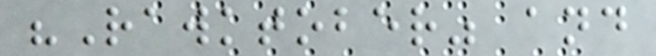"Rawktober" and
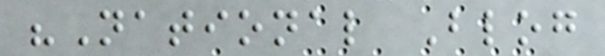"National Blog
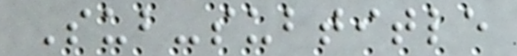Sub-subtitle
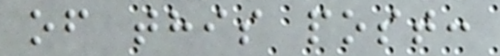of this post:
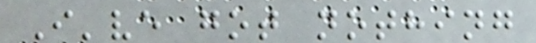I've got nothing
